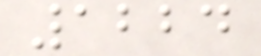1224
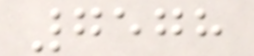7578
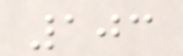103
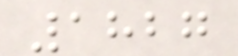1827
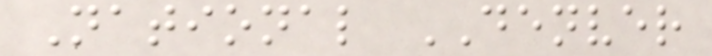National DENVER
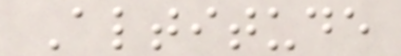Altitude
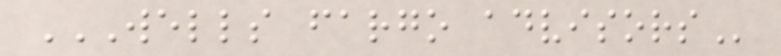WELLS FARGO ADVISORS
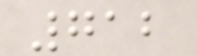712
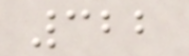322
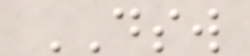DSW
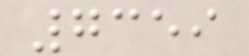7359
